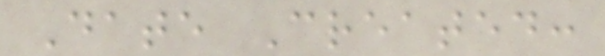Date Created:
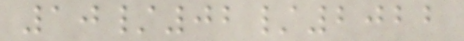10/02/2022
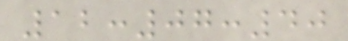12:07:40
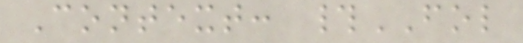Context: #FOL
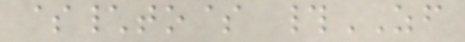$\to$ #ZF
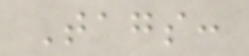Tags:
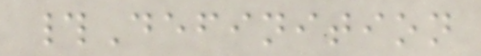#Definition
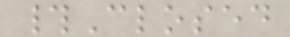#Closed
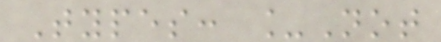Types: _Not
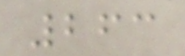263
